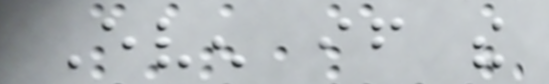Even if the
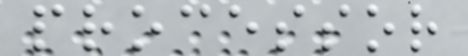processor
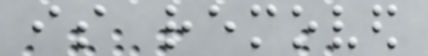is removed
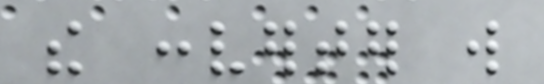the converter will
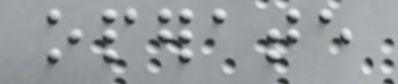operate
